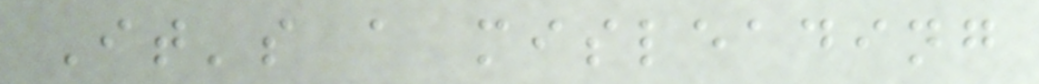It's a misleading
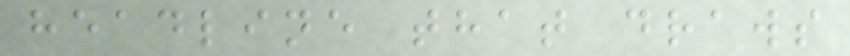headline that draws
